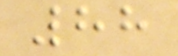88
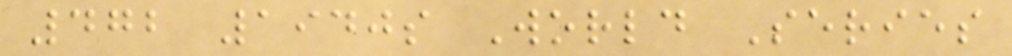472 1940s World Series
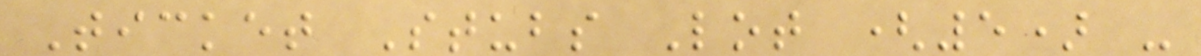Ticket Stubs Lot (5) -
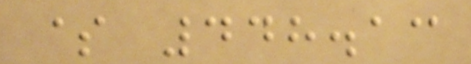$ 448.13
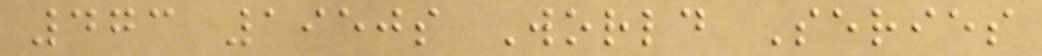473 1950s World Series
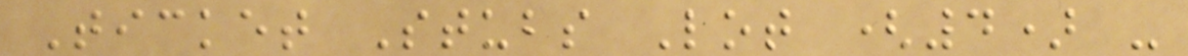Ticket Stubs Lot (4) -
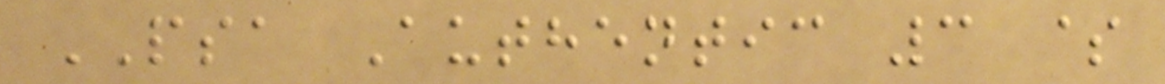PSA Authentic 3 $
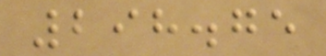298.75
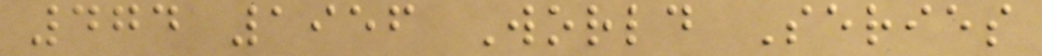474 1956 World Series
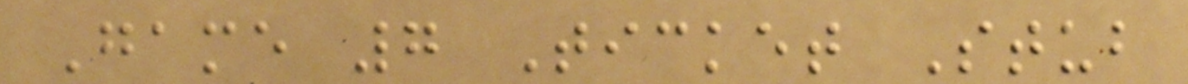Game 7 Ticket Stub
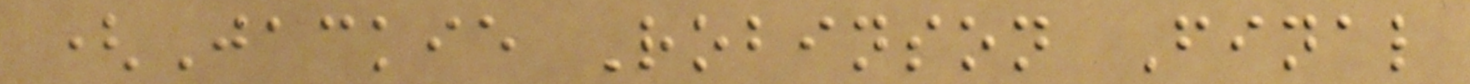(Jackie Robinson Final
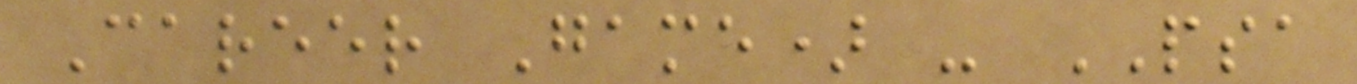Career Game) - PSA
